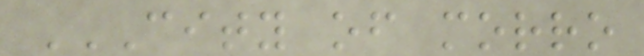CITY OF MORRO
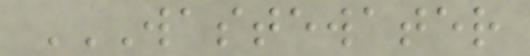WASTEWATER
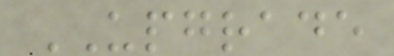UPGRADE
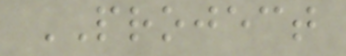PROJECT
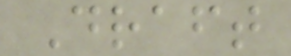Draft
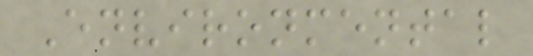Environmental
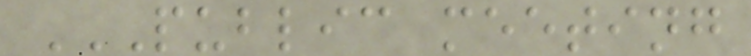PUBLIC MEETING
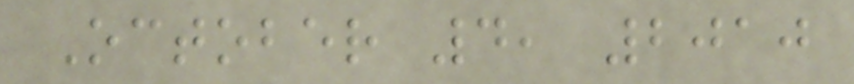October 4, 2010
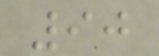90
